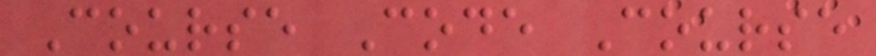Course Code Course
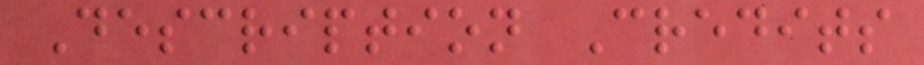Description Credits
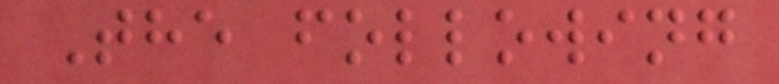The following
